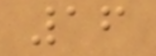16
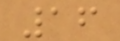16
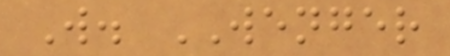W. WENGER
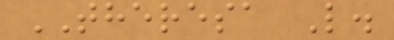THERESA L.
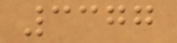3377
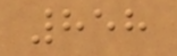858
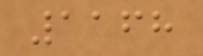1168
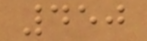450
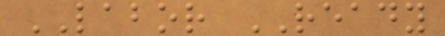LABOR READY
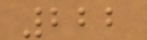222
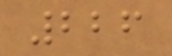226
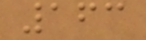163
